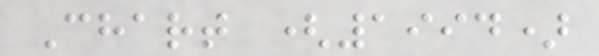Chart (1994)
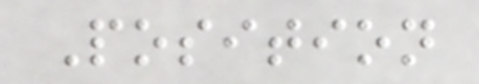Position
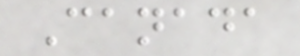Canada
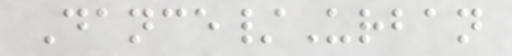Dance/Urban
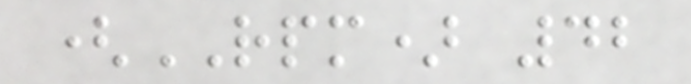(RPM) 42
